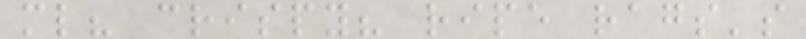ml? crispy? ripe rags's
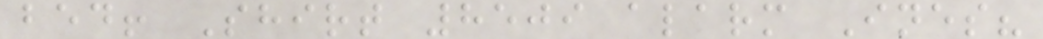bed! Shirt 8509 alarm Ines?
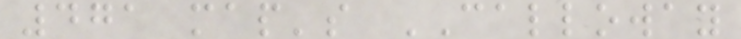471 map's CALLOWAY
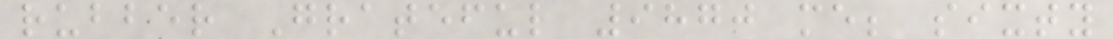rubber Grateful 9870 me; sixty
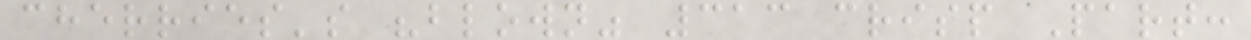cherries's "blown" 313 crisp Part:
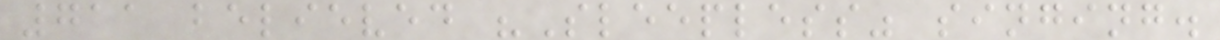711 believed "Sleepless" singing.
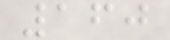160
